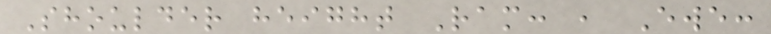Shoulder height Ram: , Ewe:
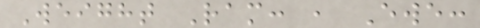Weight Ram: , Ewe:
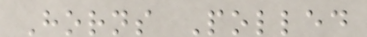Horns Polled
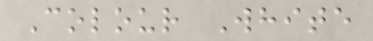Colour White
